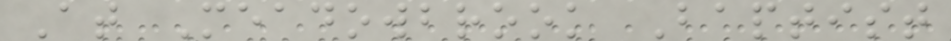At Meadowbrook Baptist
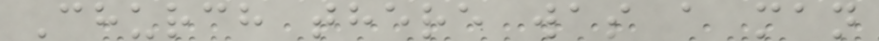Church there was a man
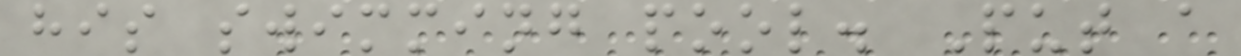his swimming pool. Put a
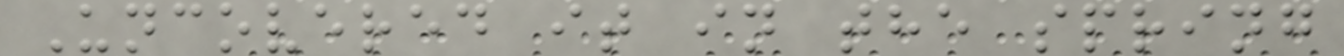Uncovered it in the spring
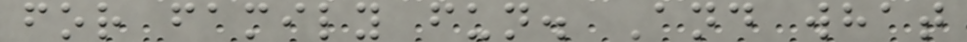for family fun. And what
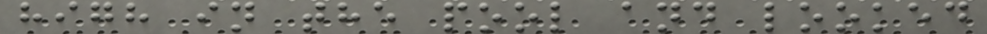high in the pool and looked
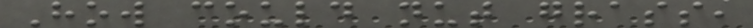How could nut grass,
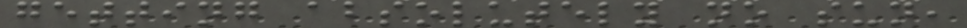getting absolutely no sun,
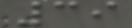39
